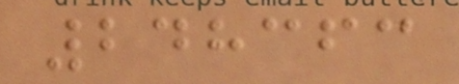248363
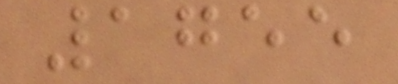1755
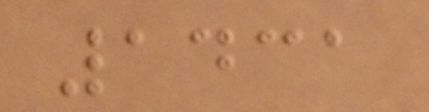1431
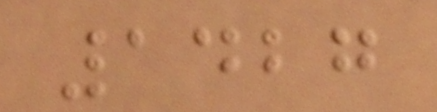1427
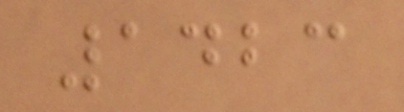1423
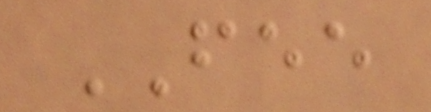FEE
